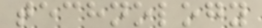technology
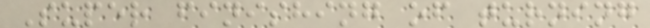Super finishing of turning
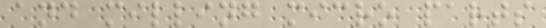and milling micro parts
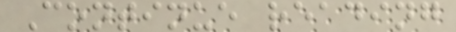Continue reading
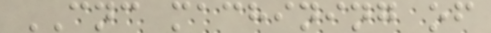CNC machining of
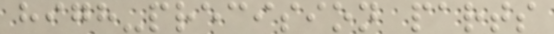high-precision parts
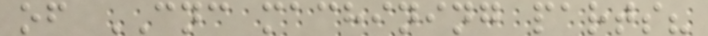of CNC machining parts?
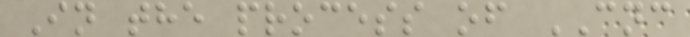In the process of CNC
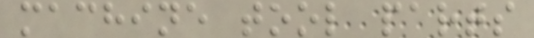machine tool parts
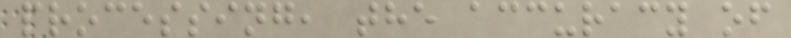processing, the accuracy of
